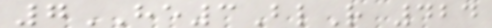7HE3BlR 424
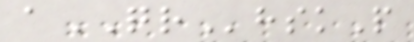aQRhskP
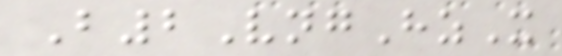B2VngHzX
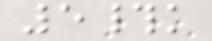5#k
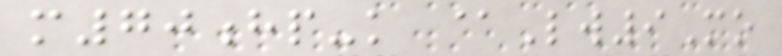m70hp-k @Lw9Mo
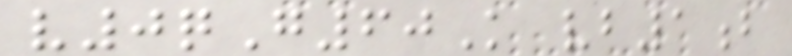v0qG60K vb1b
